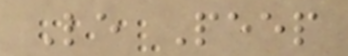Le Peep
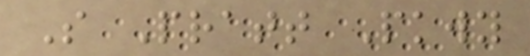S Pratt Pkwy
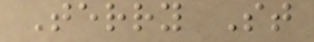Terry St
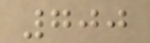700
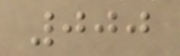000
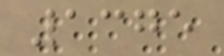1375
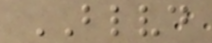BLVD
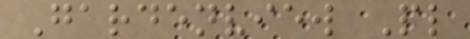Gardenview Pl
